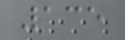135
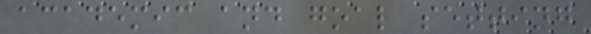academic and goal setting
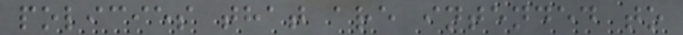policies that are intended to
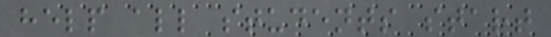help all students start
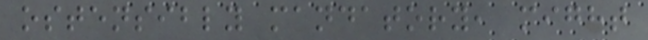ostensibly mandatory, might
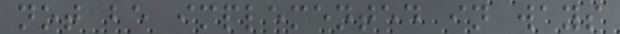not be implemented in ways
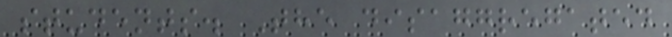students. The disaggregated
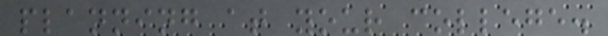planning at your college.
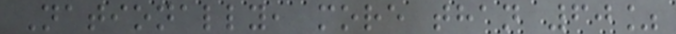Nationally, more than 60%
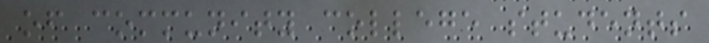of community college students
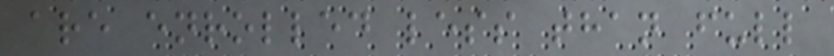are enrolled less than full
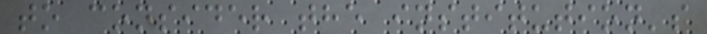to consider the institution's
